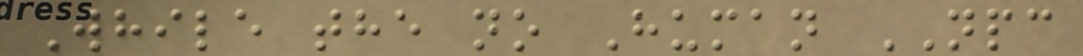While the no Human NPC
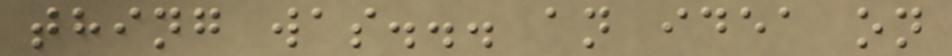thing was... an idea on
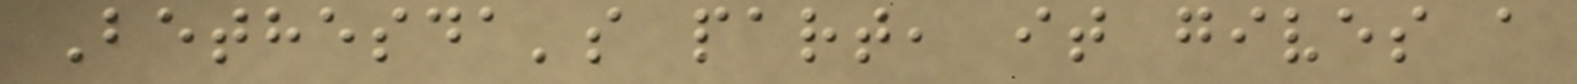Bethesda's part, it gives a
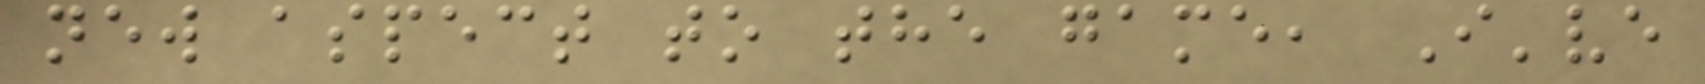new aspect to the game, I've
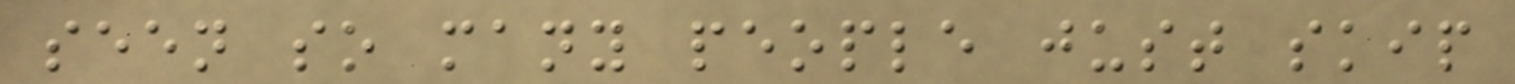seen so many people just skip
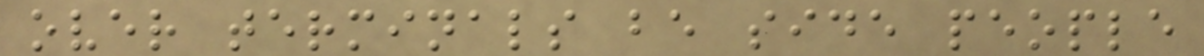over terminals be side people
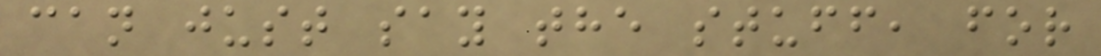can just say the stuff, for
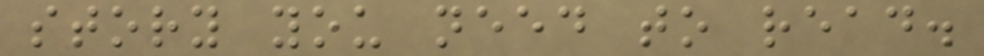story you need to read.
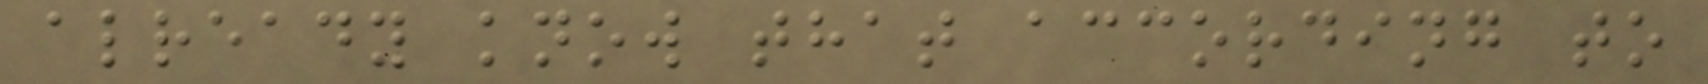already know that according to
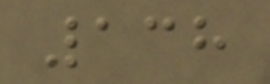138
